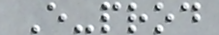E-prod
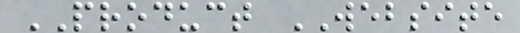PRODUCT WEBSITE
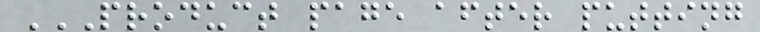PRODUCT PAGE AFTER PUTTING
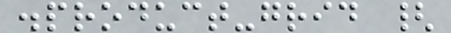.product-grid {
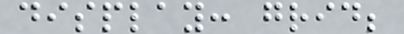display: grid;
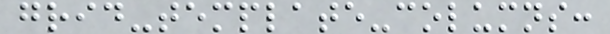grid-template-columns:
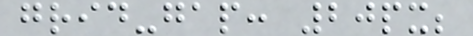grid-gap: 20px;
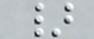}
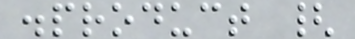.product {
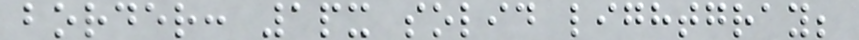border: 1px solid lightgray;
